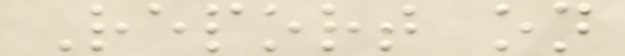Report on
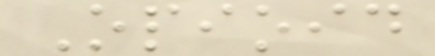Opioid
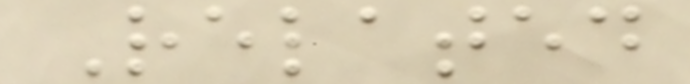Related
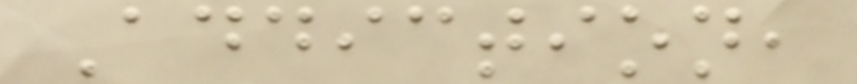Addiction,
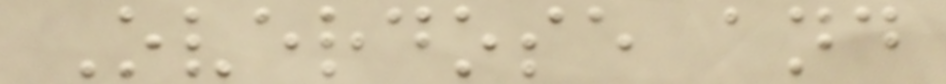Overdose and
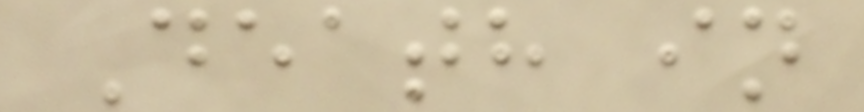Death in
